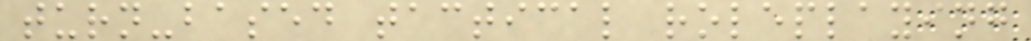turn-based tactical roleplaying
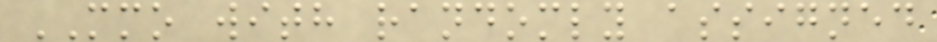MMO with randomly assigned
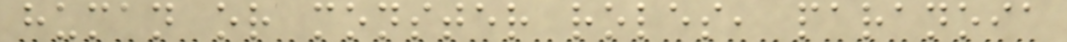human or monster roles, paranoia
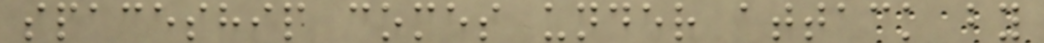spaceship comes under attack by
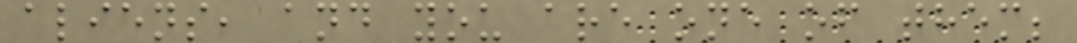aliens, and you are one of them;
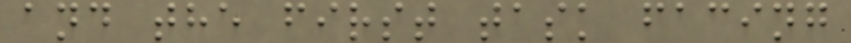and the first task facing
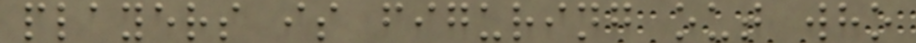players is figuring out who
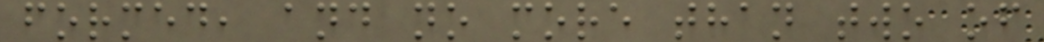formed, and no more than two of
